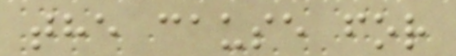the cause for
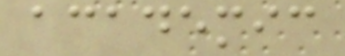academic
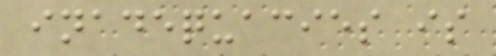inadequacies is
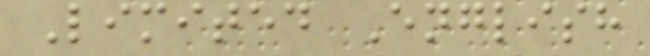Limited English
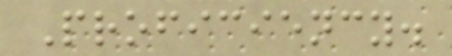Proficiency.
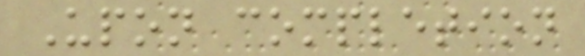Upon completion
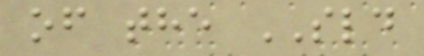of the SLD
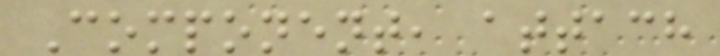Component, attach
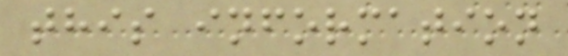this information
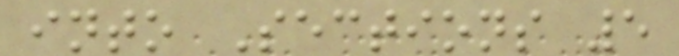into Sections 5
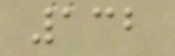132
